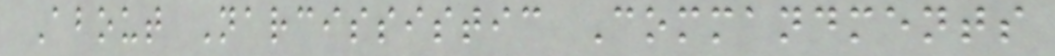About Narcissistic Commandments
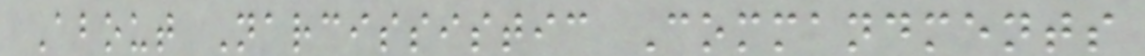About Narcissistic Commandments
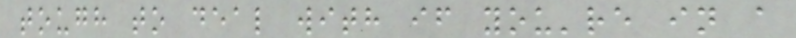tough to deal with if you're in a
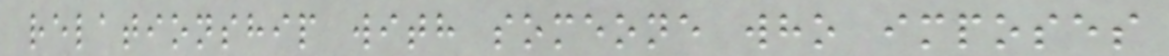relationship with someone who imposes
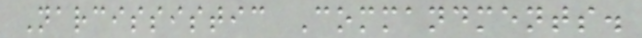Narcissistic Commandments.
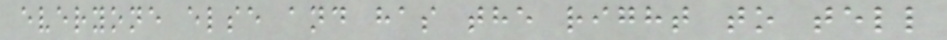everyone else and has the right to tell
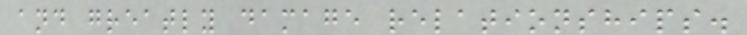and greatly damage relationships.
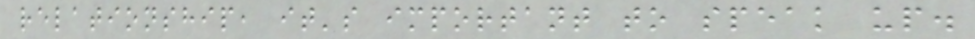relationship, it's important to speak up.
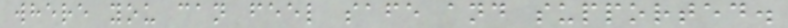where you can feel safe and supported.
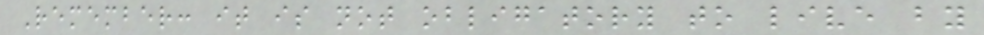Remember: it is not obligatory to live by
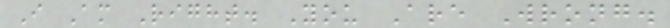I Am Right. You Are Wrong.
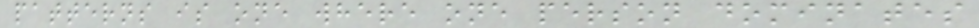patterns is one where one person dominates
